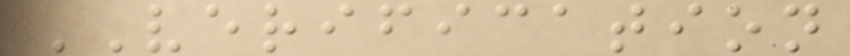VERIFICATION
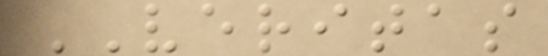VERITAS
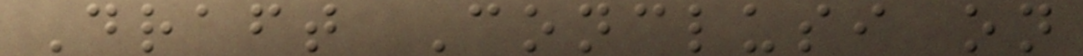Draft Conclusi on
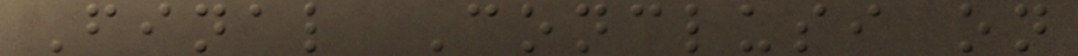Final Conclusi on
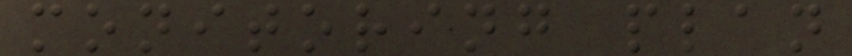monitoring plan
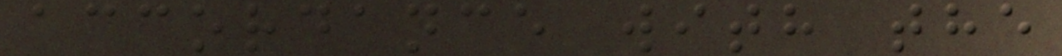accordance with the
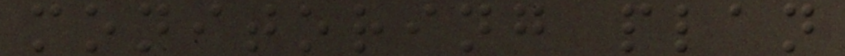monitoring plan
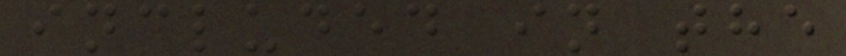included in the
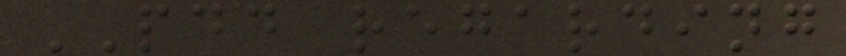PDD regarding
